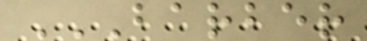BARBER
